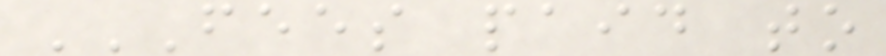FEES PAID TO
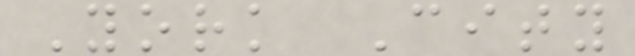York City
